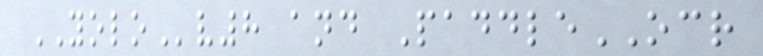YOLOv8 and PaddleOCR
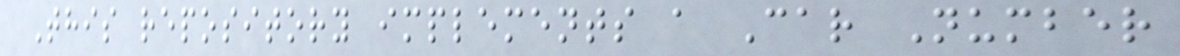This repository implements a Car Number
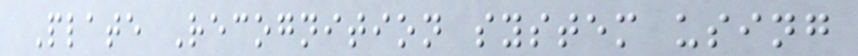Plate Recognition system using
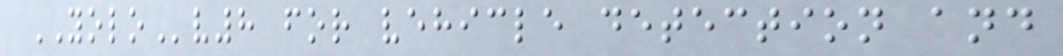YOLOv8 for vehicle detection and
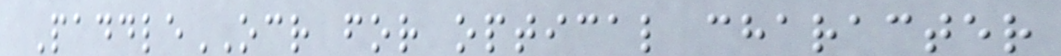PaddleOCR for optical character
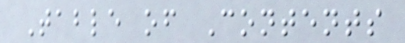Table of Contents
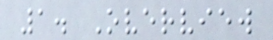1. Overview
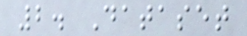2. Dataset
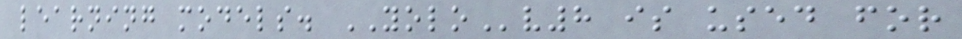learning models. YOLOv8 is used for
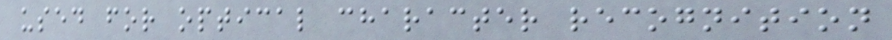used for optical character recognition
